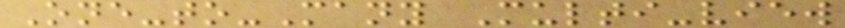One-to-Many Multi-view
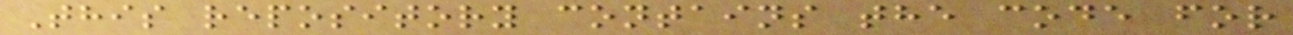This repository contains the code for
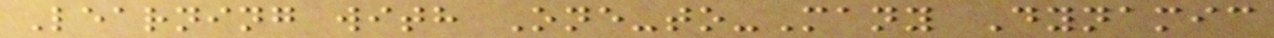Learning with One-to-Many Dynamic
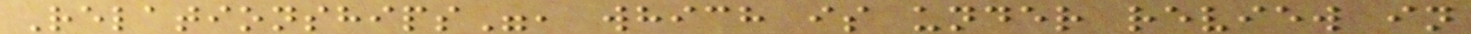Relationships", which is under review in
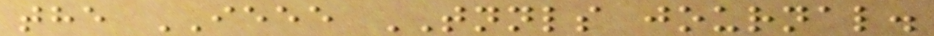the IEEE TNNLS journal.
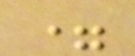=
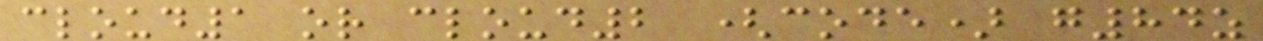cloud1 or cloud2 (code) g84z
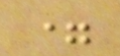=
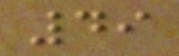49
